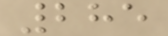285
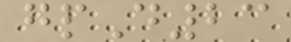gpD23
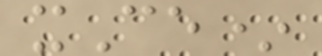xCe*
